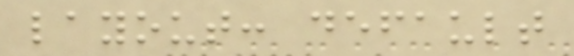layout: default
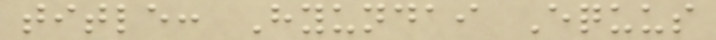title: Hyundai Equus
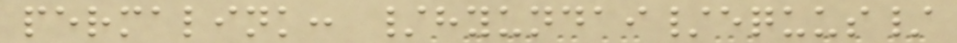permalink: /hyundai/equus/
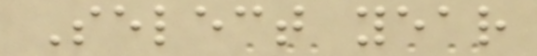Select year
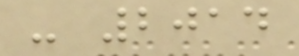- 2014
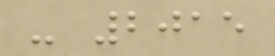- 2015
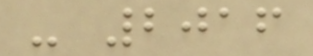- 2016
